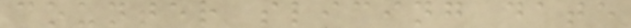counter slicing date
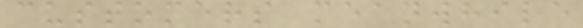customers meanwhile
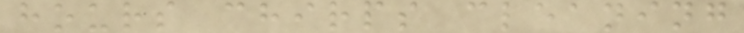hours chirps cleaning
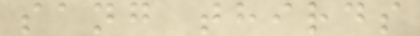sang thirds
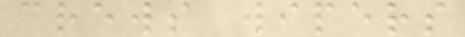crews wipers
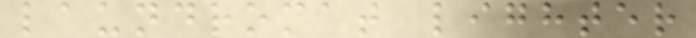laundromat lighter
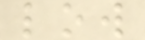low
